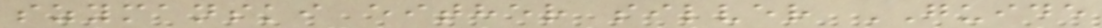szymanski either silver GUIDE
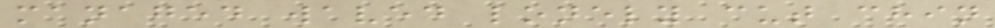managed waved lonely cut chin
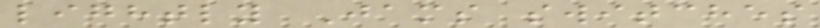lightly Jams switches
